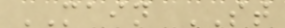MAIN ST
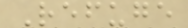Refuge
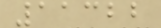11322
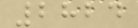2824
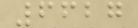6627
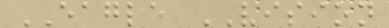EAGLE VISION
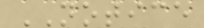NOTICE
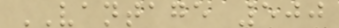VANTAGE 500
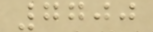7700
